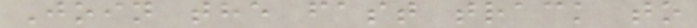Join the fast track to
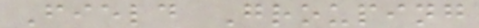Field Grouping
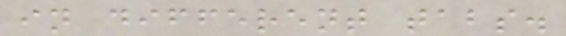in different tabs.
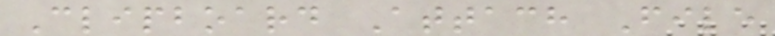Clipboard Attach File
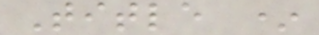Title *
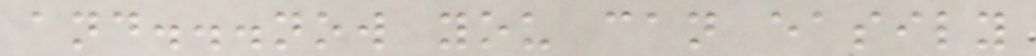and...now you can easily
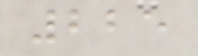225
